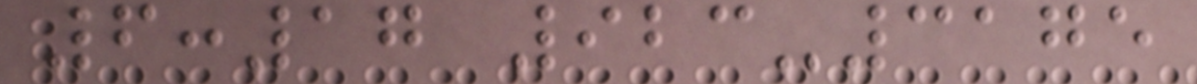6:17 923-3175
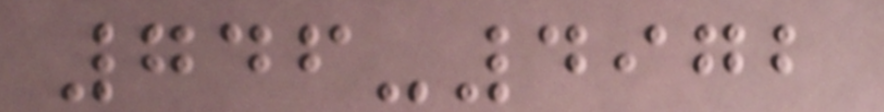746-4972
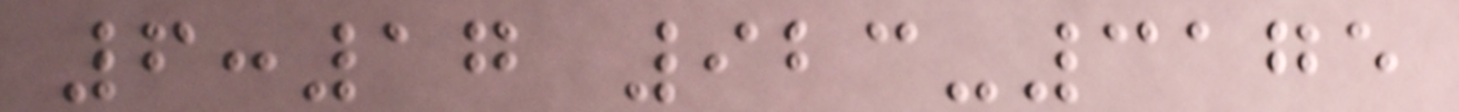6:17 923-3175
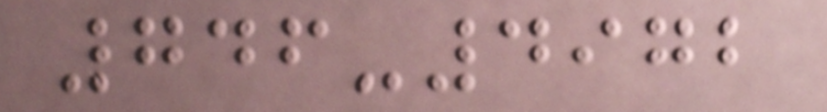746-4972
